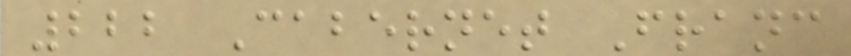222 Cabernet Franc
